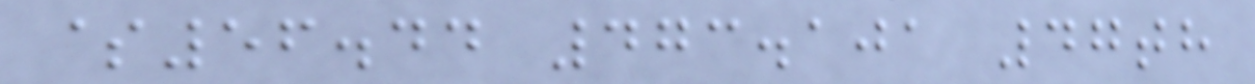$56.44 473.101 47th
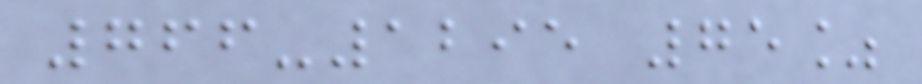766-1295 75%
